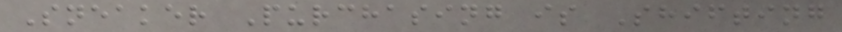Sneaker Purchasing is Shifting
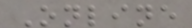Online
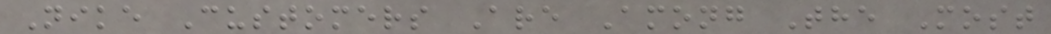Nike Customers Are Among The Most
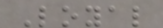Loyal
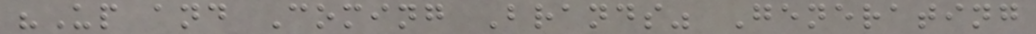"Up and Coming Brands" Generating
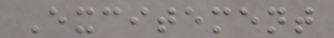Excitement
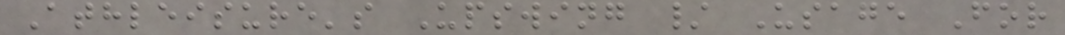Athleisure's Upswing / Usage For
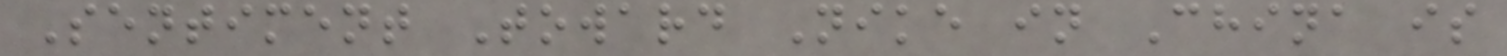Sentiment Toward Nike in China is
